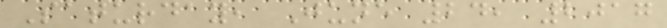Saturday, June 24, 2017
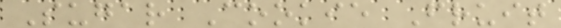Sugar Cookie Fruit
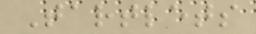Tartlets
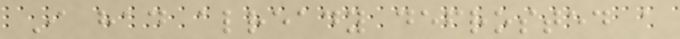I had already defrosted a
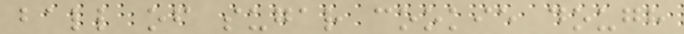ball of sugar cookie dough
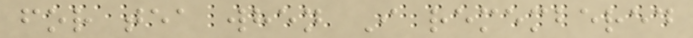for tea when I remembered
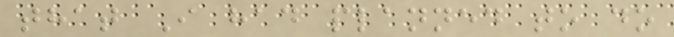that I had planned to do
